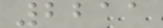2211
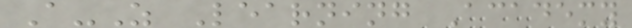A-Z Learning Academy
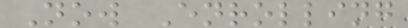Now Enrolling
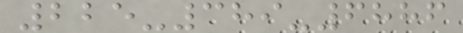225-389-6886
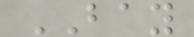BAY
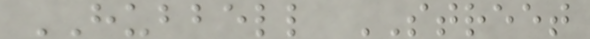HUBBELL STREET
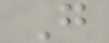G
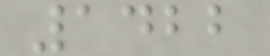1422
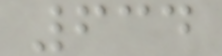634
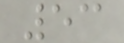53
